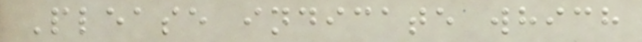Please indicate which
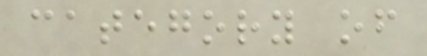category of
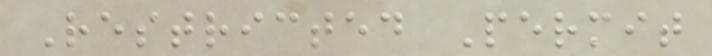Restricted Permit
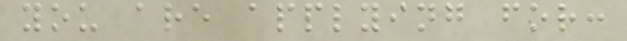you are applying for:
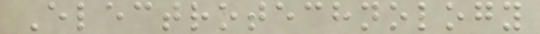Electrotechnology
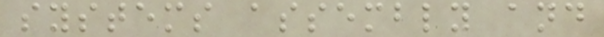systems assembly and
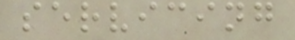servicing
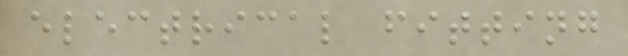electrical fitting
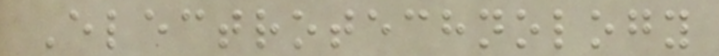Electrotechnology
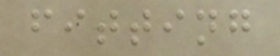fitting
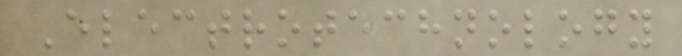Electrotechnology
